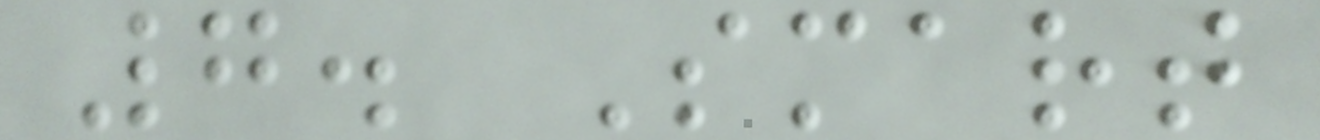7. Smart
